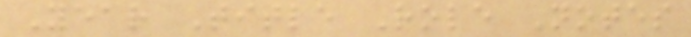Year Title Role Notes
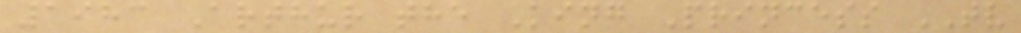1983 Arthur the King Princess TV
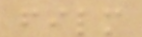film
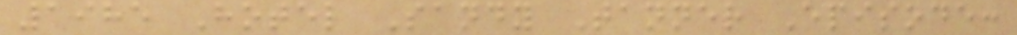1985 Hotel Sandy Tanner Episode:
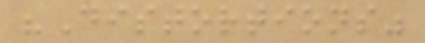"Distortions"
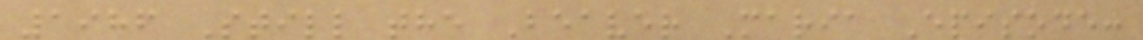1986 Still the Beaver Maria Episode:
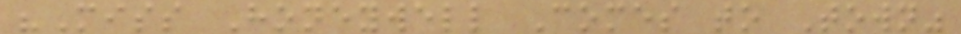"Miss Honeywell Comes to Town"
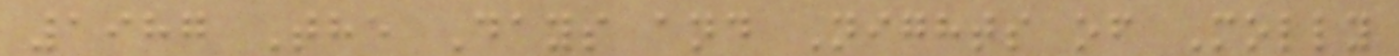1987 The Days and Nights of Molly
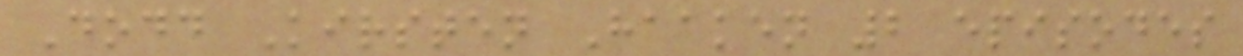Dodd Kirsten Haaken 2 episodes
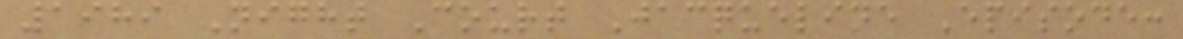1989 Night Court Jacqueline Episode:
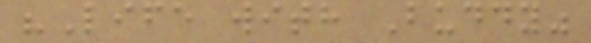"Life with Buddy"
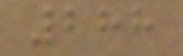288
